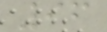96
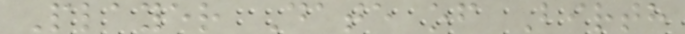Player Date of Birth
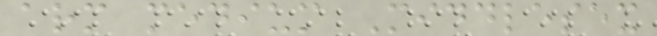arm medium Middlesex
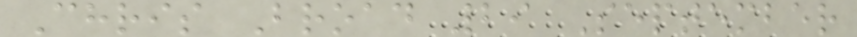Chris Broad 29 September
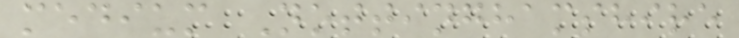medium Nottinghamshire
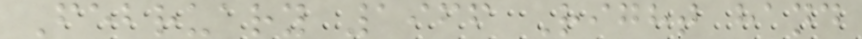February 1966 Right hand
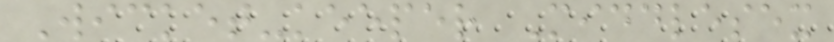Wicket-keeper Middlesex
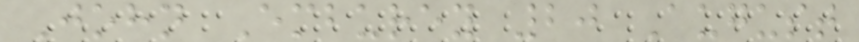John Emburey 20 August
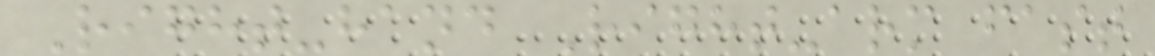Right-hand Right-arm fast
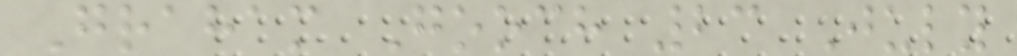Graham Gooch 23 July
